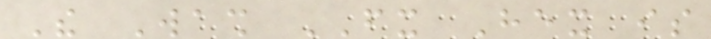The Wash FX Hex is
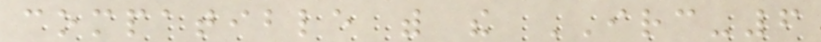compatible with the IRC-6
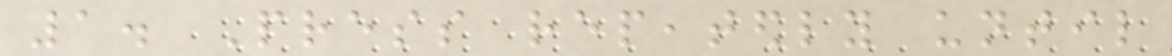1. Press repeatedly until
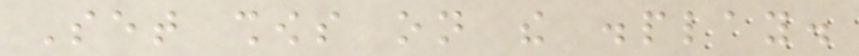Set shows on the display.
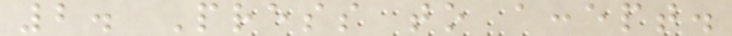2. Press to accept.
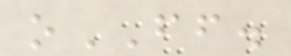oFF.
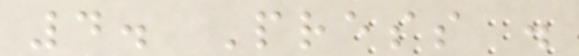4. Press .
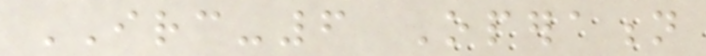IRC-6 Operation
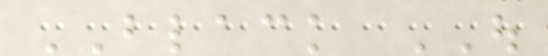BLACK OUT
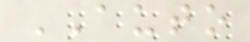AUTO
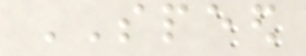SPEED
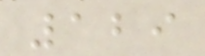129
